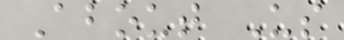About Us
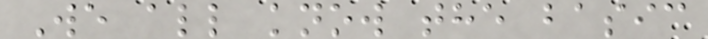We all know the basic
